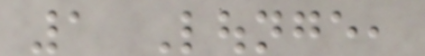1 Lounge,
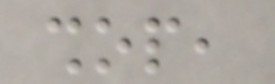shop,
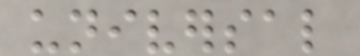universal
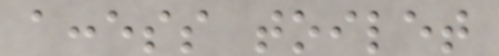access toilet
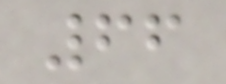66
